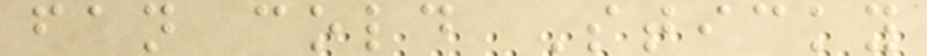fan cold Sticky
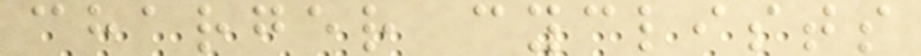charger cyclists
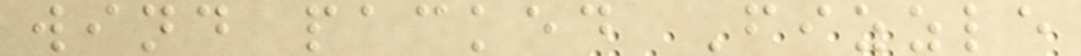wind packed Fizzle
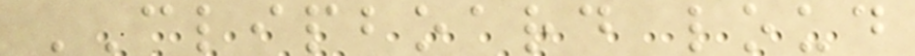CLIPBOARD loud
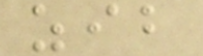zib
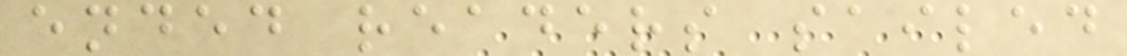ended readers sailed
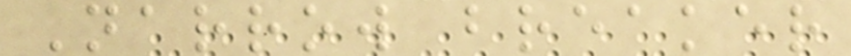Narrow breaker
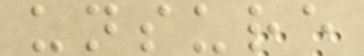unsure
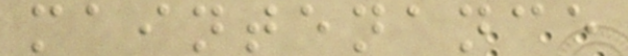maintenance
